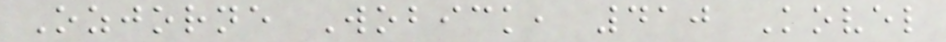Ozjorne Wobick, 410 Kovel
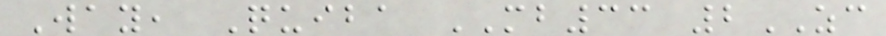Way, Quiba MB33 2ZC
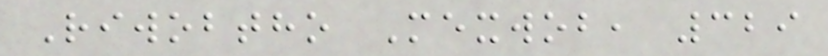Riwobtho Mexwob, 329
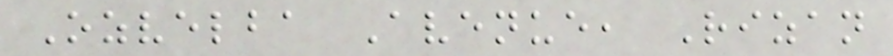Ozvelba Avenue, Rizan
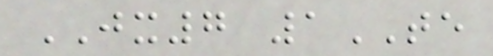JX7 1TE
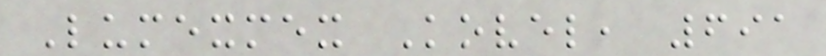Lumexmex Kovel, 691
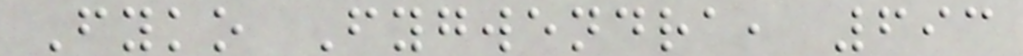Fyko Fygwendra, 693
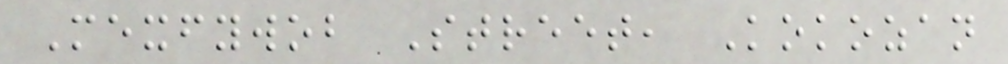Mexfywob Street, Kokozan
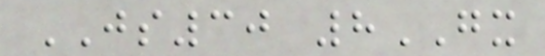JS30 8GX
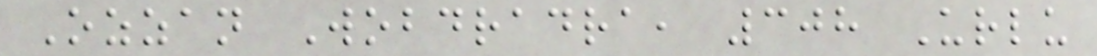Ozzan Wobdradra, 308 Urlu
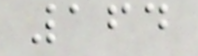164
